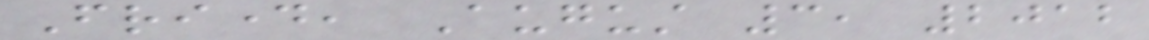Friday, August 3, 2012
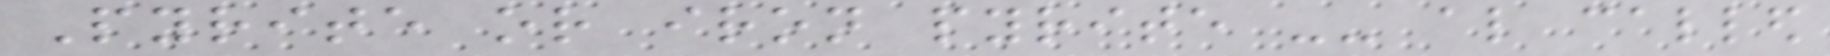Pyrite or iron pyrite -- also called
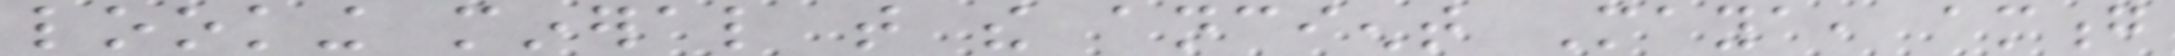looking mineral that the ancient Maya, among
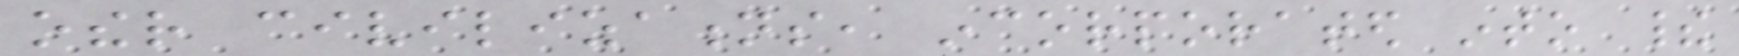other civilizations, incorporated into their
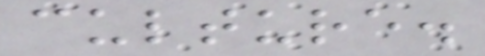culture.
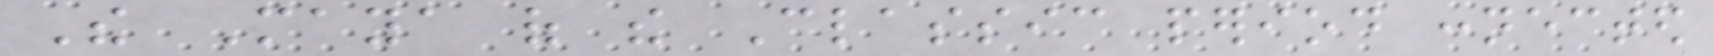The Maya of the Classic period connected
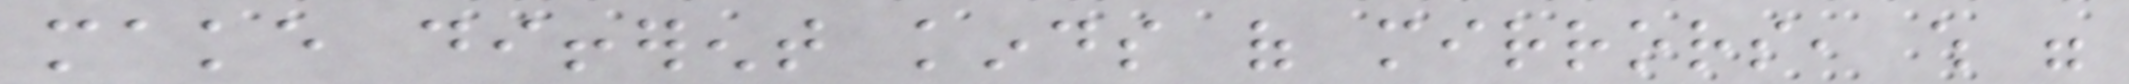make different kinds of mirrors, which were
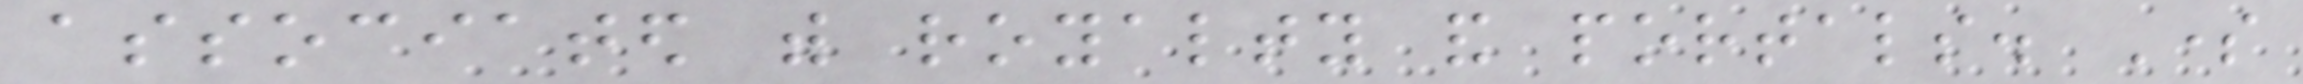associated with royalty and portals. Some
